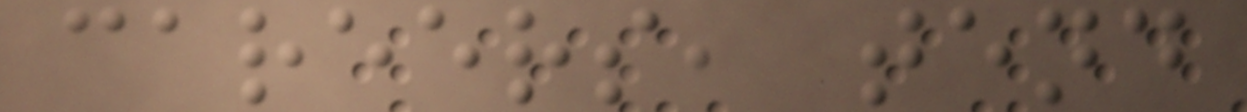careers, tend
